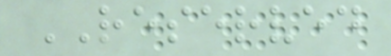RESERVED
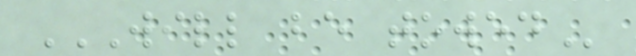WILL BE TOWED
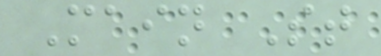Main St
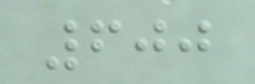600
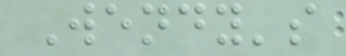Wendy's
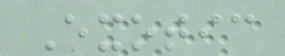Exotic
